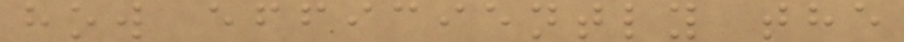how efficiently the
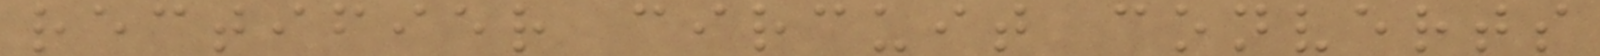rectifier circuit converts
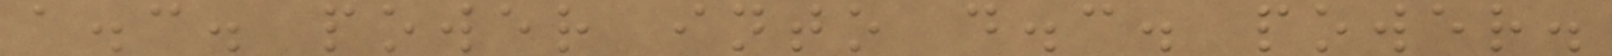a.c. power into d.c. power.
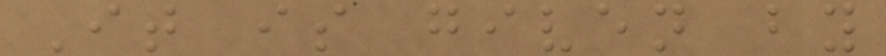It is given by
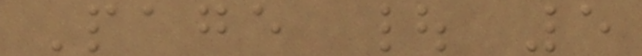Page | 5
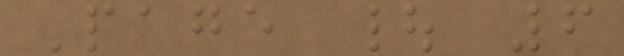Page | 6
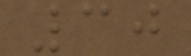30
